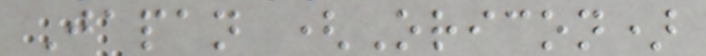Japan (Oricon)
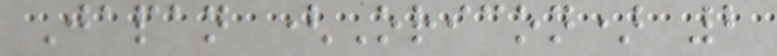Japan (Oricon) 2
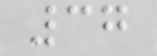37
